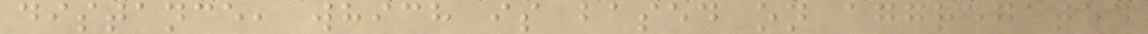distance, which is based on aggregated
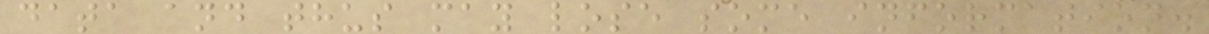data and thus may lose some information.
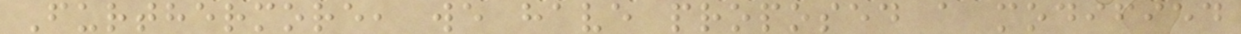Furthermore, we have proposed a modified
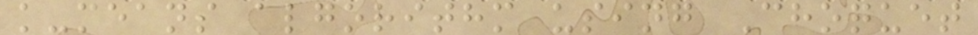k-means algorithm using Choquet
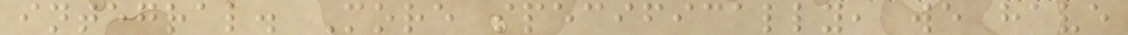integral. More specifically, we have
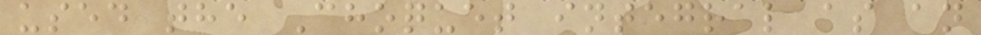used the Choquet integral as an
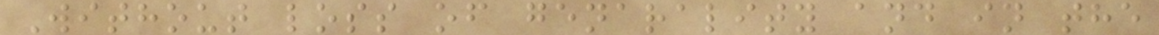Without loss of genarality and in the
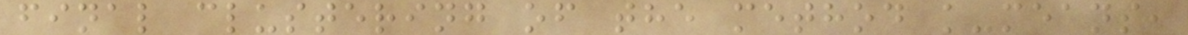final clustering of the method k-means,
